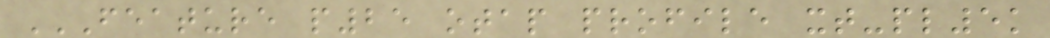FEATURE P25 OTAP PROFILE XT-PL5K
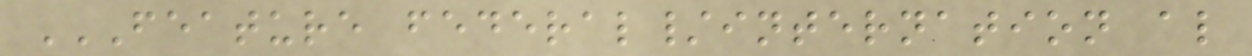FEATURE FEDERAL/INTERNATION AL
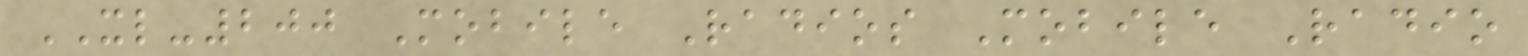XL-200 Mobile Radios Mobile Radio
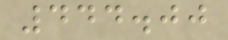444.00
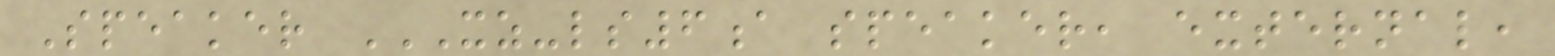Speaker XZ-LS6A SPEAKER, EXTERNAL,
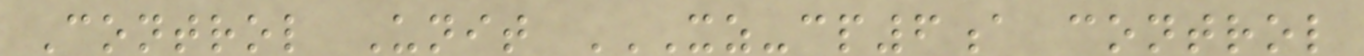Control Unit XZ-CP6A CONTROL
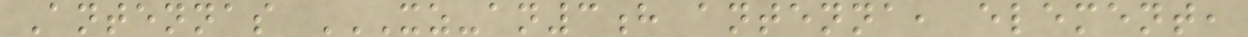Antennas XZ-AN3H ANTENNA, ELEMENT,
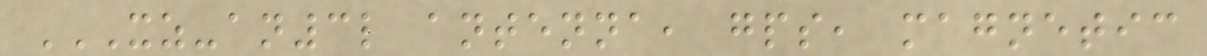XZ-AN3L ANTENNA, GPS, MAGNETIC
